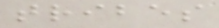tribes
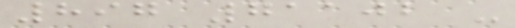897 71102 -
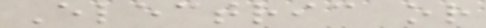Electric or
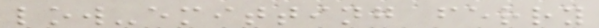low-emitting ferry
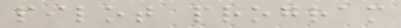pilot program
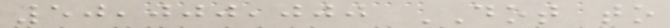50,000,000 DOT to
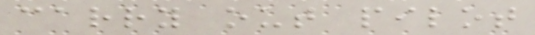carry out pilot
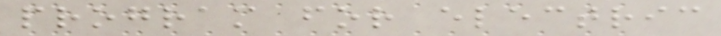program for electric
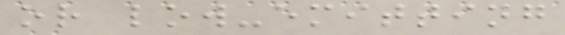or low-emitting
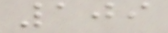109
